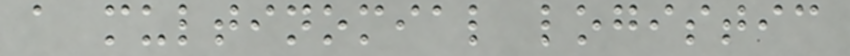a multinomial logistic
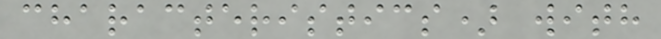characteristics) with
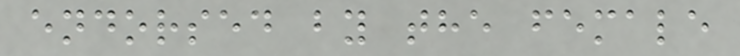endorsed by the female
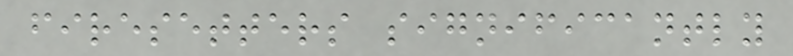firesetters significantly
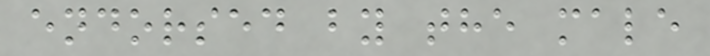endorsed by the male
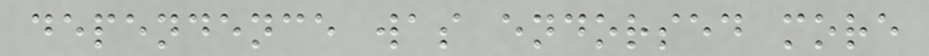dependence was endorsed more
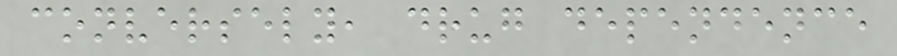conversely, drug dependence
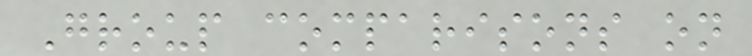Group comparisons on
